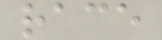race
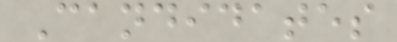Candidates
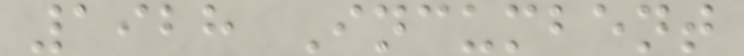1928 Incumbent
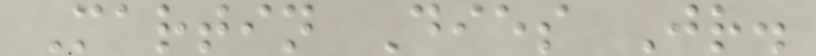Martin Dies Jr.
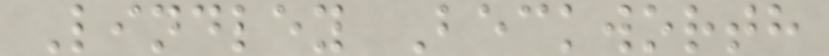Lindley Beckworth
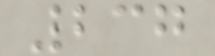237
